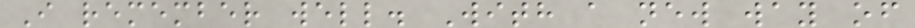I remember well. With a new way of
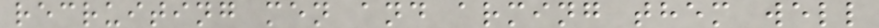recruiting men and arming them well
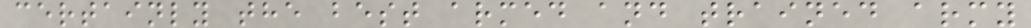certainly the best armed and trained army
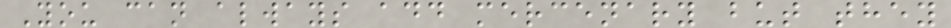You can always add mercenary but they
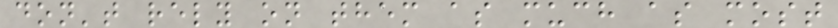don't rely on them as much as most
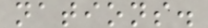nations.
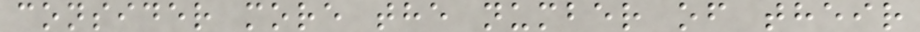consider more the number of their
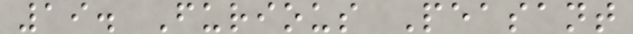19. Furious Peasant
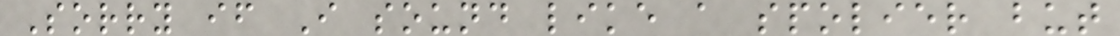Sorry if I sound like a spolier but
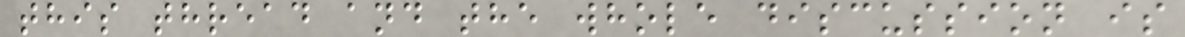this thread and the whole discussion is
